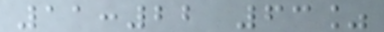11:22 63%
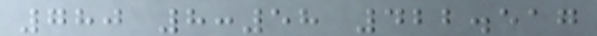780 8:58 422.517
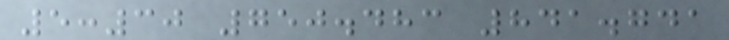5:30 750.483 841.741
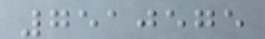7510575
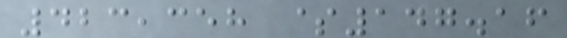423,358 $147.16
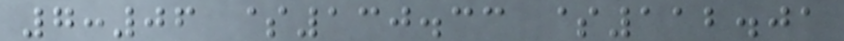7:06 $130.33 $112.01
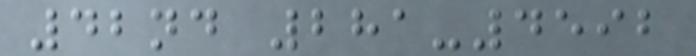42nd 281-4592
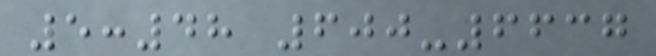5:48 600-6637
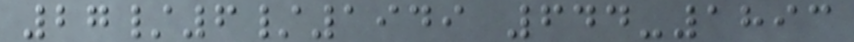27/6/1949 644-1893
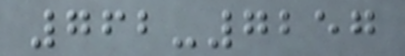762-7257
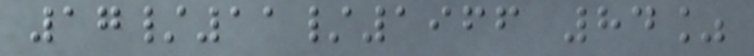17/11/1966 84%
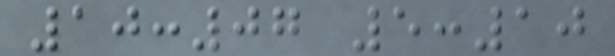10:07 5:10
